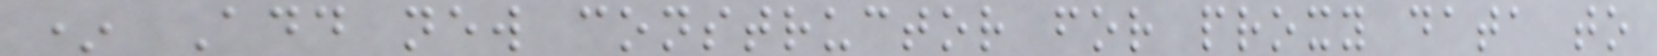* Add new constructor for proxy data to
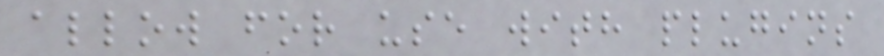allow for use with plugins
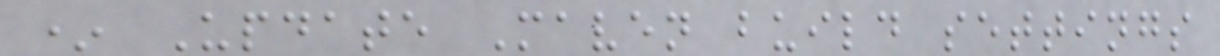* Update Maven build settings
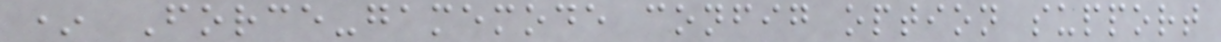* Force-gamemode config option support
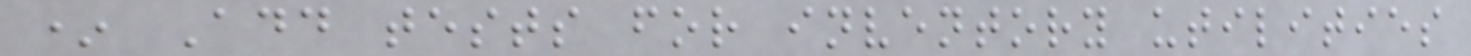* Add tests for inventory utilities
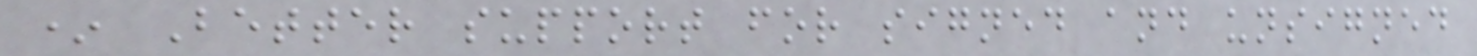* Better support for signed and unsigned
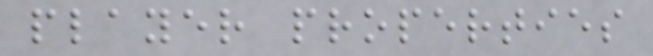player properties
